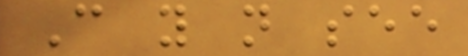Can you not see
